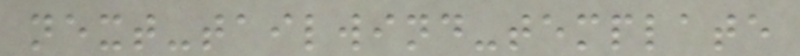next-tailwind-template
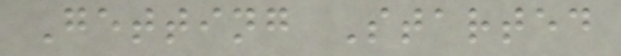Getting Started
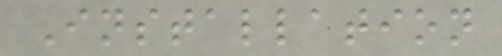Installation
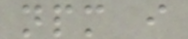npm i
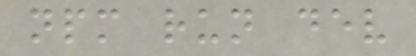npm run dev
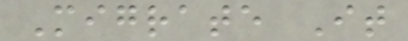Migrate It
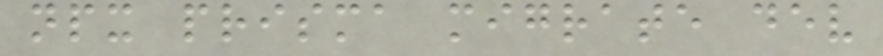npx prisma migrate dev
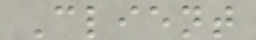Client
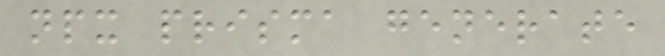npx prisma generate
